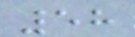58
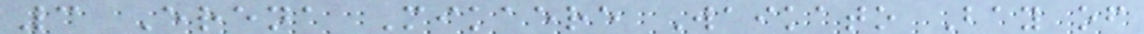3 Erena Mikaere Waikato Bay of
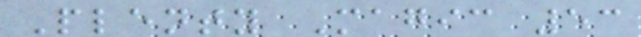Plenty Magic 53
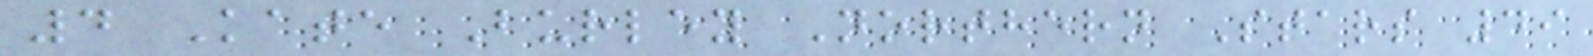4 Kate Burley Northern Stars 49
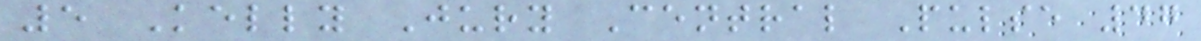5 Kelly Jury Central Pulse 47
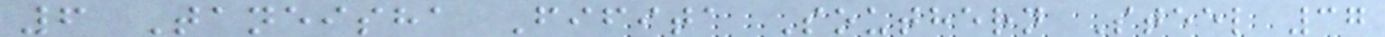6 Taneisha Fifita Southern Steel 37
